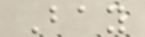Bay
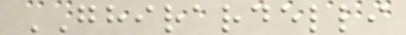GHIRARDELLI
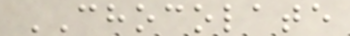CHOCOLATE
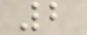2
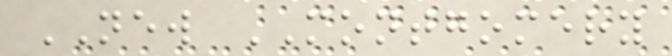NEW MONTGOMERY
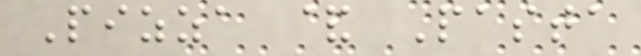Pizza & Pasta
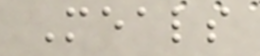Meals
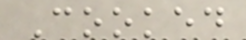Cooked
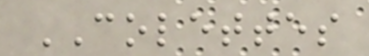COLETTES
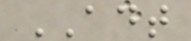ADT
